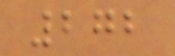272
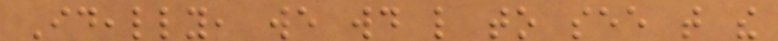Ideally, we would like to see that the
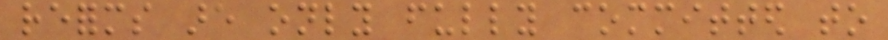reforms are only fully committed to
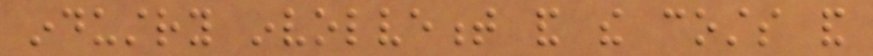industry involvement and the costs and
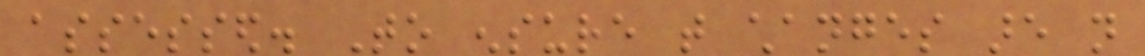assessed. To ensure that changes are not
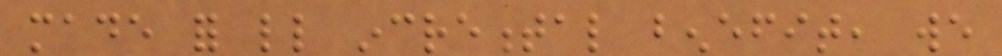made for little incremental benefit, we
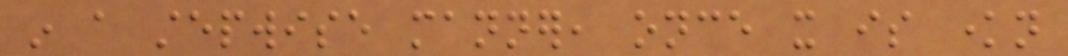in a stepwise manner, once it is known
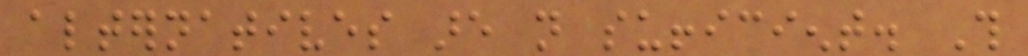alternatives are not sufficient. This
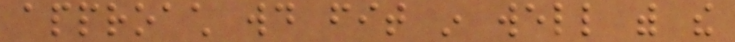approach would fit in well with the
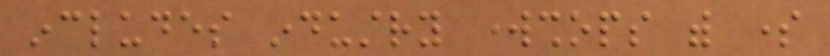includes industry workshops with some
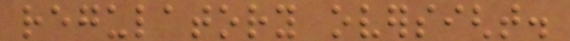regulatory oversight.
